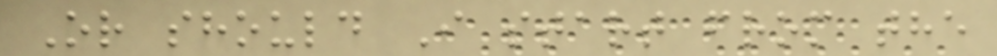Or should I start from the
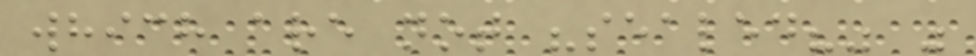which are not "sealed?" "
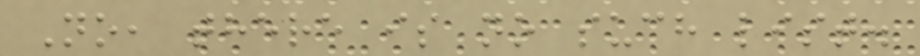No, there is no such list.
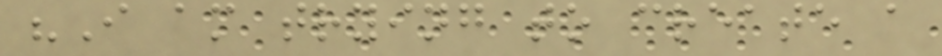"I am trying to create a
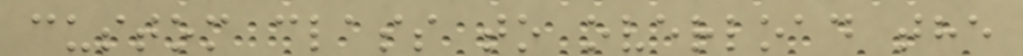custom class to overload the
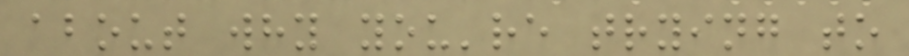about why you're trying to
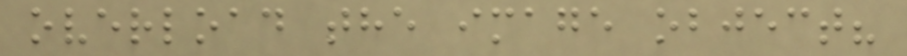overload the image object?
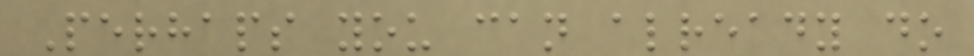Perhaps you can already do
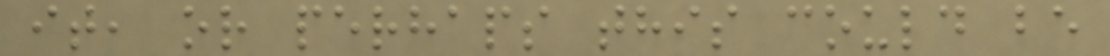it, or perhaps this could be
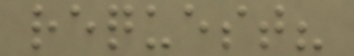request?
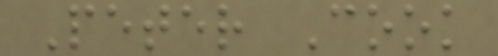Peter Cook
